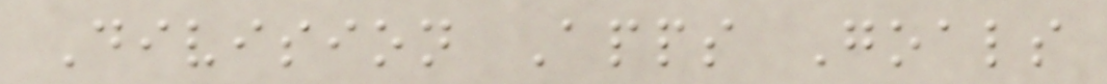Division Apps Goals
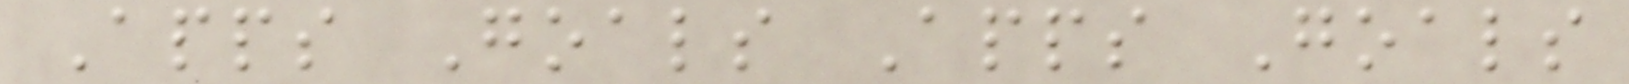Apps Goals Apps Goals
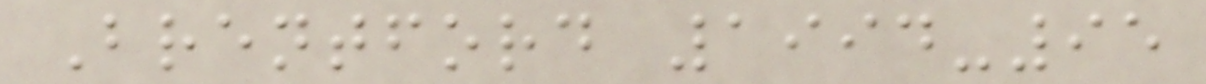Brentford 1994-95
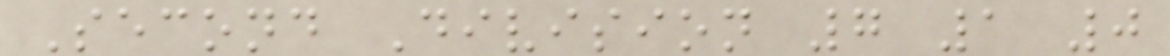Second Division 7 1 0
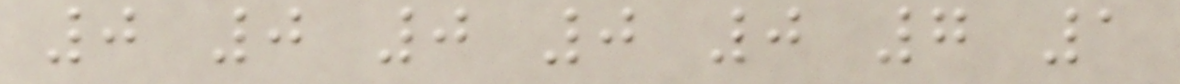0 0 0 0 0 7 1
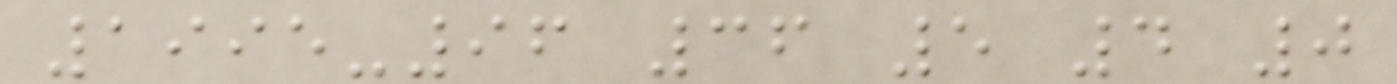1995-96 36 5 4 0
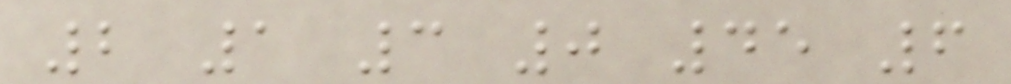2 1 3 0 45 6
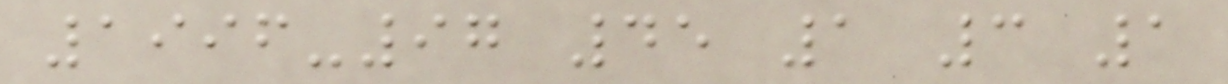1996-97 45 1 3 1
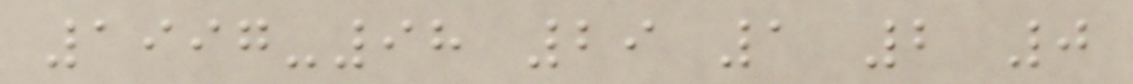1997-98 29 1 2 0
